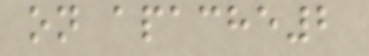on apache2
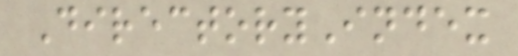DirectoryIndex
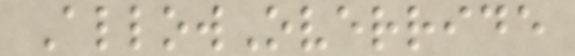AllowOverride
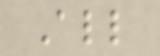All
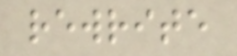rewrite
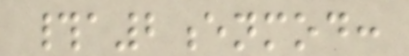#a2enmod:
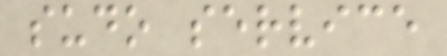sudo service
